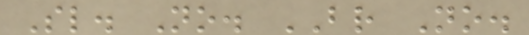Sl. No. BR No.
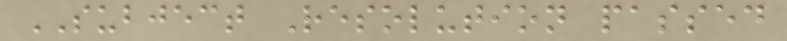SUBJECT Resolution passed
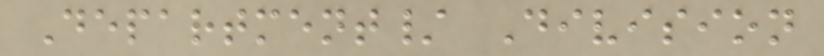Department/ Division
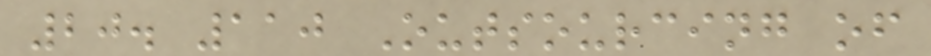20. 110 Outsourcing of
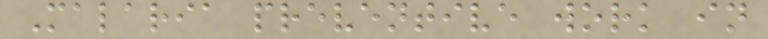Malaria preventive work in
